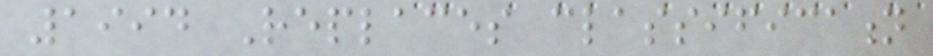1994 Replaces classification
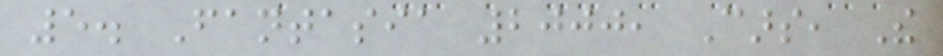5. Fantasia 2000, Cars, The
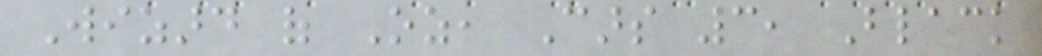Wizard of Oz, Cars 3, Black
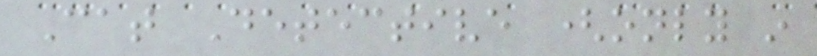Cat Detective (only in
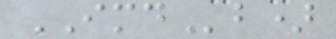IMDb)
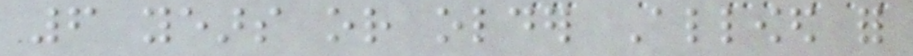6 years or older Allowed for
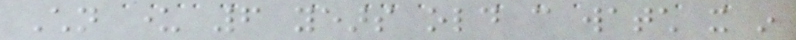Children under 6 years old can watch it in
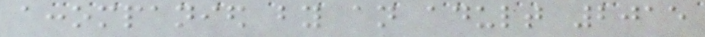accompanied by an adult 2015
